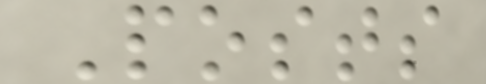Posts
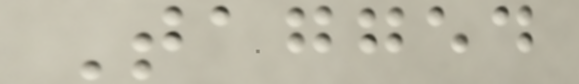Tagged
